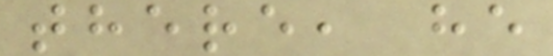there, he
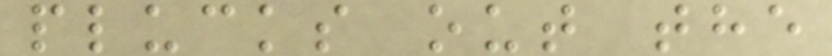plucks out the
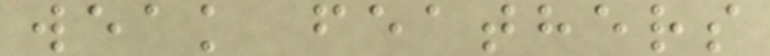weak feathers
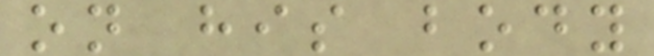on his body
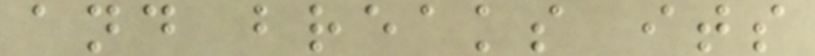and breaks its
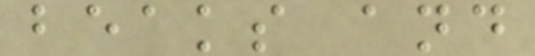beaks and
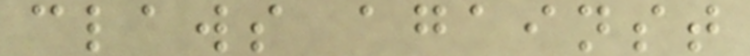claws against
